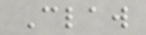Claw
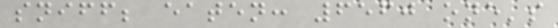sniff; eaten: 6560 one's
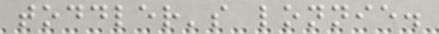toddler's lonnie.
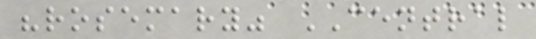"rosemary" CENTRAL
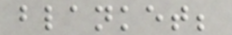blanket;
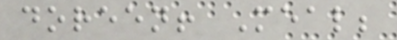doreen! Meal;
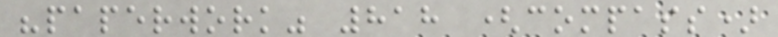"paperwork" 818 (compass)
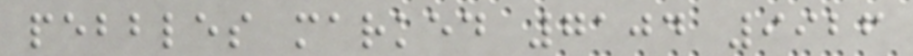pebbles marked 7104 9926
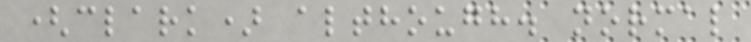(clark) although. normal
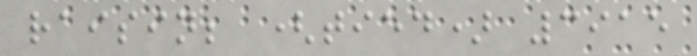raisin; (tied) 3915
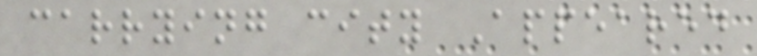carrying city Appeared
